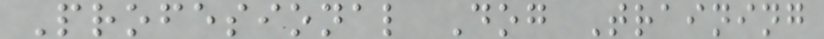Profesional Dog Training
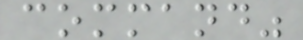command"
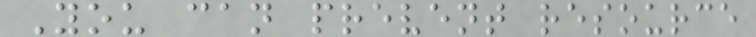You can prevent resource
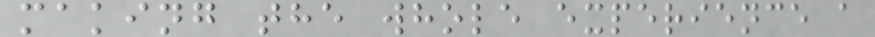making the whole experience a
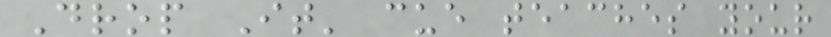Drop It' cue teaches your
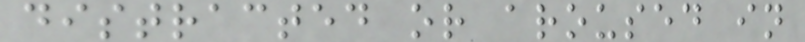distracted or aroused in
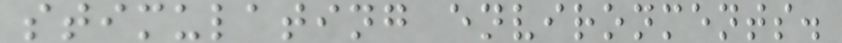stimulating environments.
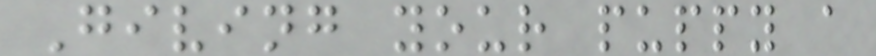Giving your puppy a
